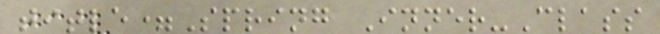title=Spring Inner-Class
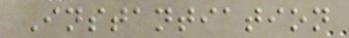Instantiation
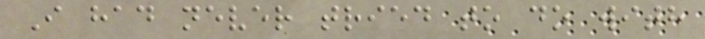I had never tried to do with
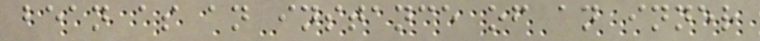bean as an instance of an inner
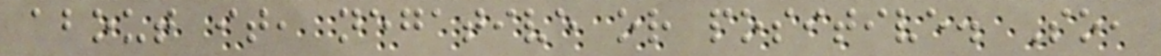about it, negative or positive. So,
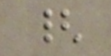{
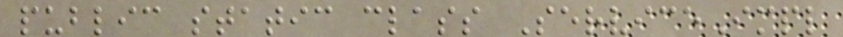public static class ServiceImpl
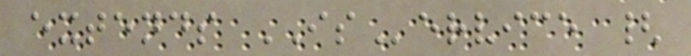extends IService {
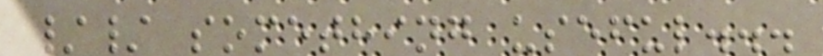// something useful...
